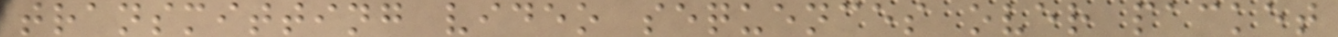transmitting video sequences over packet
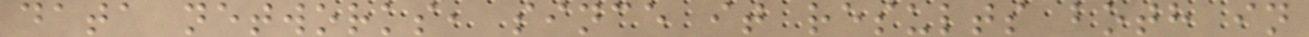data networks, since it results both in
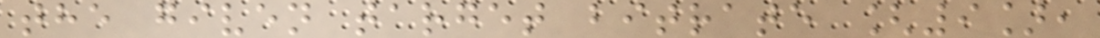the given target bitrate [9],
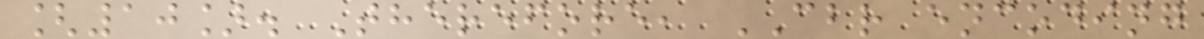[10]. Therefore, CBR encoding
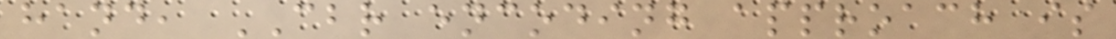hand, CBR encoding approach is
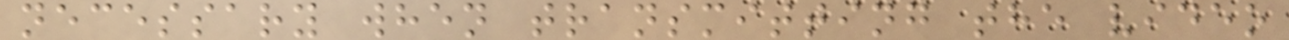necessary when transmitting the video
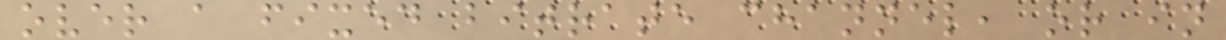over a fixed bitrate channel, or in
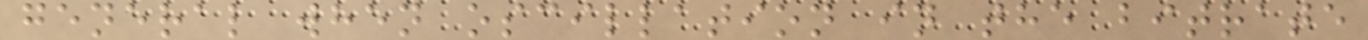general when oscillation in the bitrate
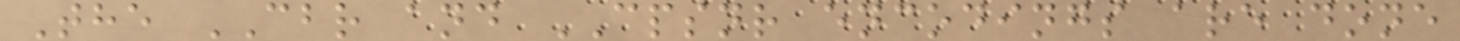The CBR and CPSNR encodings are done
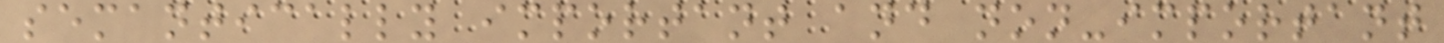semantically important and non-important
